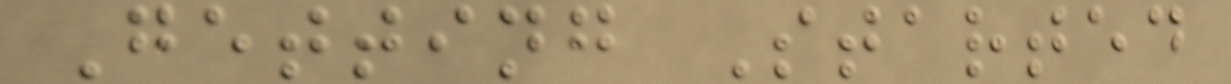Getting Started
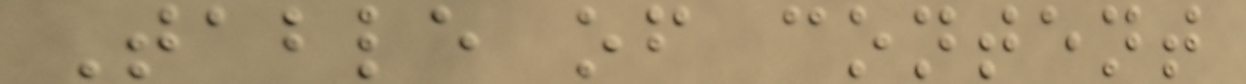Table of content
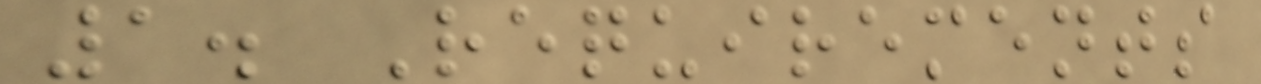1. Requirements
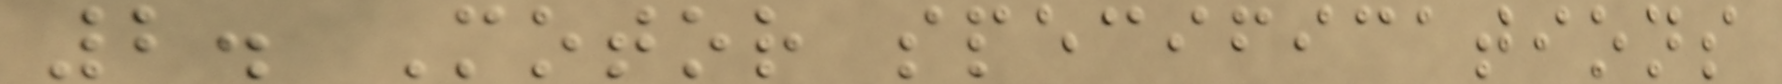2. Motor specifications
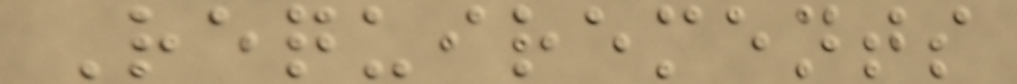Requirements
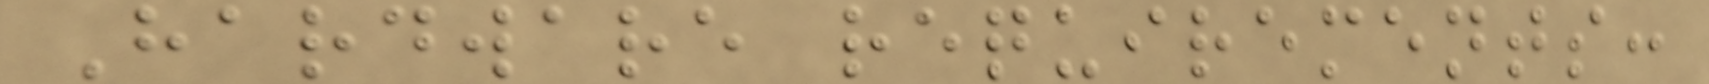Hardware requirements:
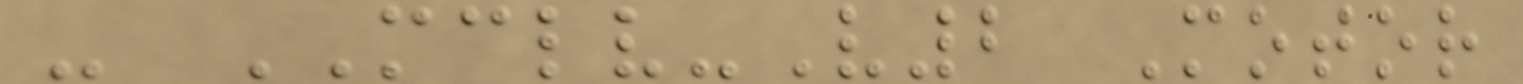- MCLV-V2 Motor
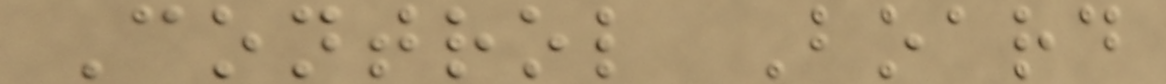Control Board
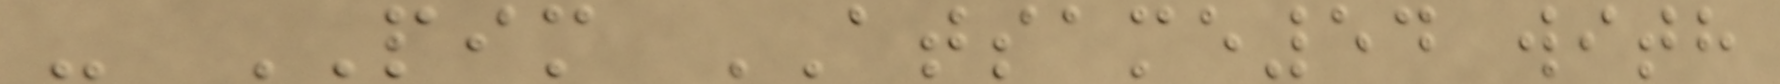- PIM ATSAME54 with
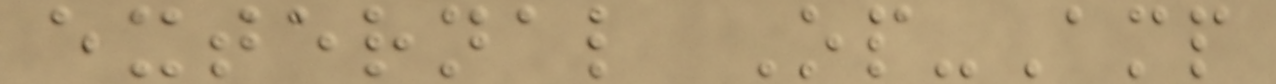external Op-Amp
